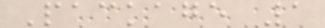Package 1
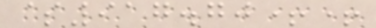$917.70++
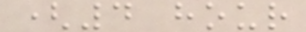(4 hour
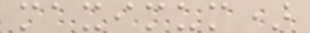maximum)
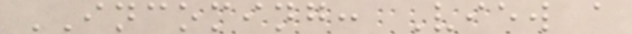INCOMING: View a
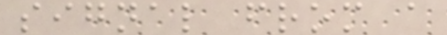signal from a
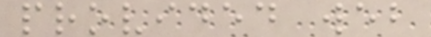provided web
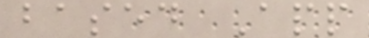based App
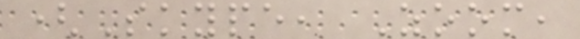(Skype, Zoom,
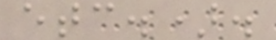etc.).
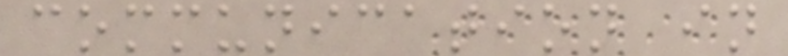communication in
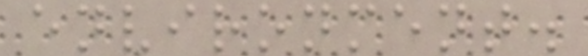environment.
